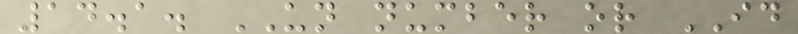14.1. UN number or ID
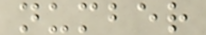number
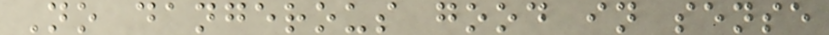No dangerous good in sense
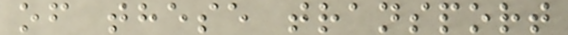of these transport
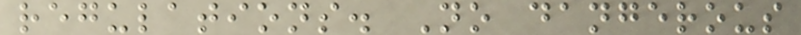regulations. No dangerous
